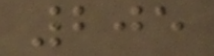205
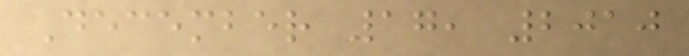December 17, 2010
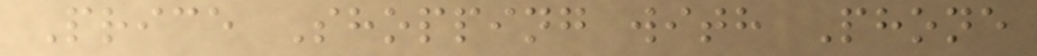Price Shopping with Phone
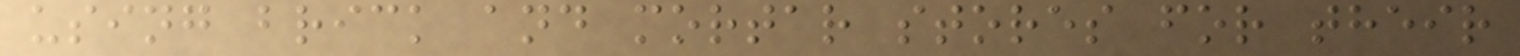using brick and mortar stores for their
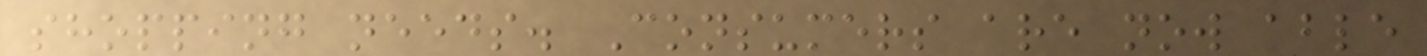shopping needs. Consumers are now able
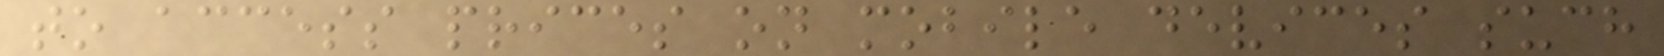to access prices on mobile devices such
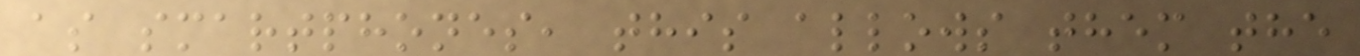as smartphones, this allows them the
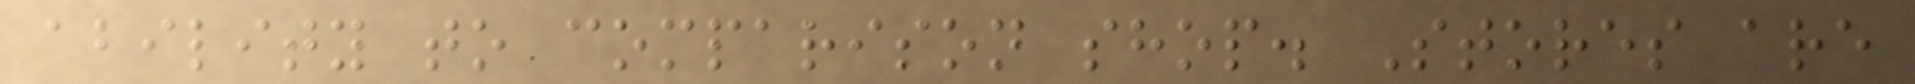ability to comparison shop. Stores are
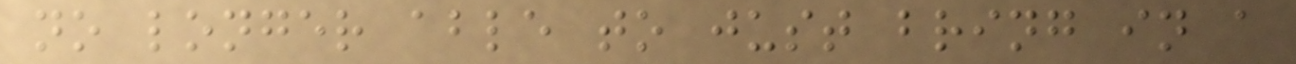no longer able to just bring in a
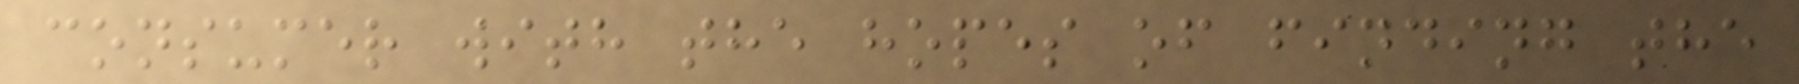consumer with the hopes of finding the
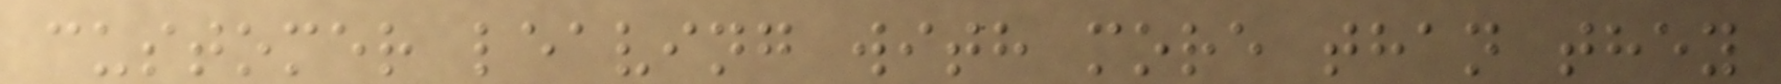customer leaving with more than they
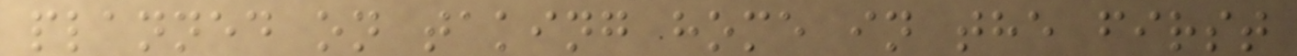planned on taking home in the first
